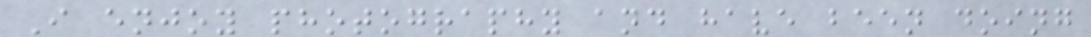I enjoy photography and have been doing
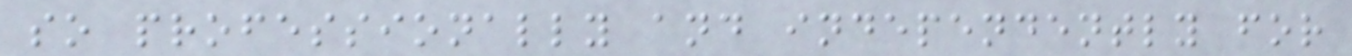so professionally and independently for
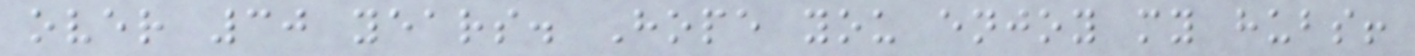over 30 years. Hope you enjoy my hubs!
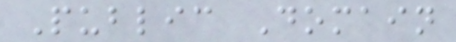Public Domain
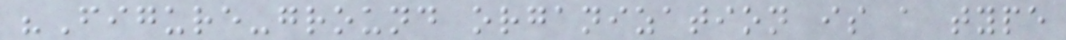"Figure-ground organization is a type
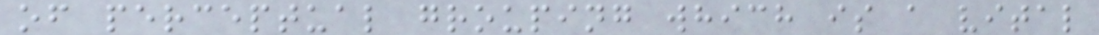of perceptual grouping which is a vital
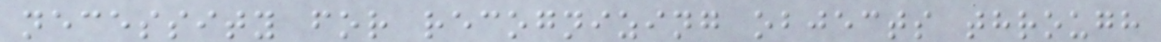necessity for recognizing objects through
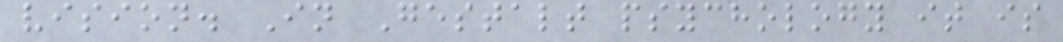vision. In Gestalt psychology it is
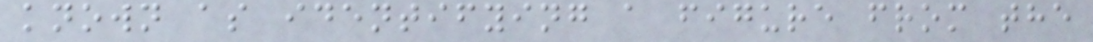known as identifying a figure from the
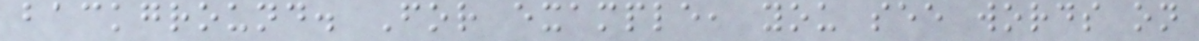background. For example, you see words on
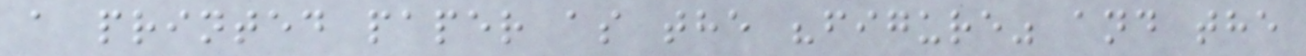a printed paper as the "figure" and the
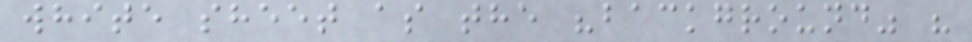white sheet as the "background" "
